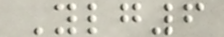Ylg6
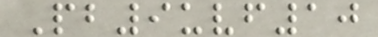Pb9uvf10
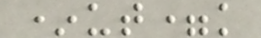*ut=k
